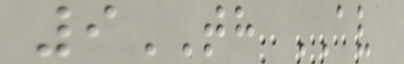9TH AV
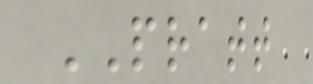PRATT
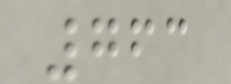763
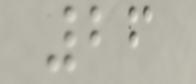26
